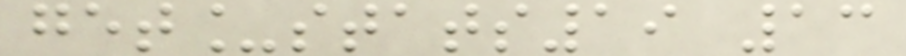get_stats19 13
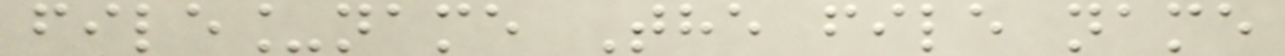file_name The file name
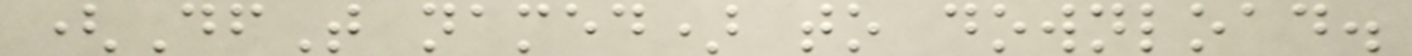(DfT named) to download.
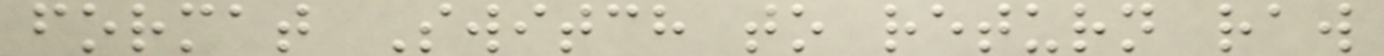format Switch to return raw
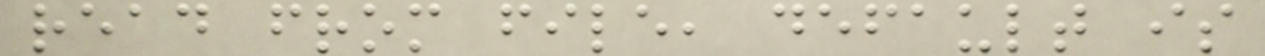read from file, default is
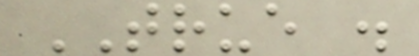TRUE .
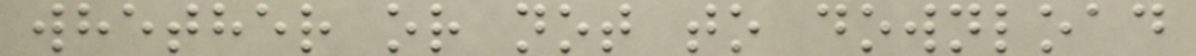whether or not to download
